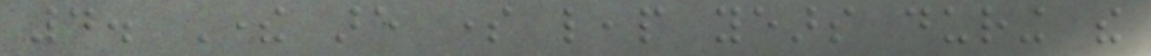4. There are some leap years during the
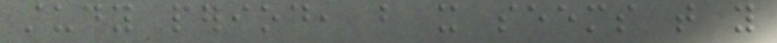study period, but it seems that you
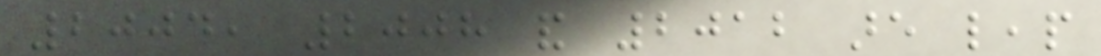2004, 2008 and 2012 are leap
